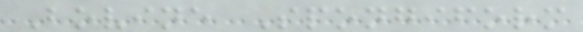Bovine Spongiform
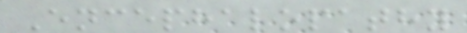Encephalopathy
